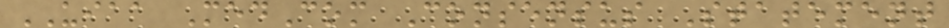UIAA MedCom Consensus Statement
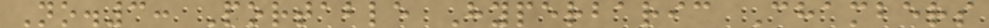No.3: Portable Hyperbaric Chambers
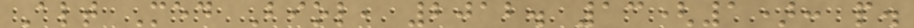Alt Med Biol, 2012. 13(1): p.
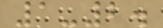1-2.
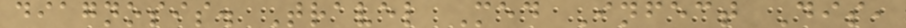diagnosis. Travel Med Infect Dis,
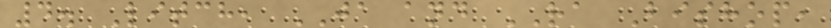4. Litch, JA and RA Bishop,
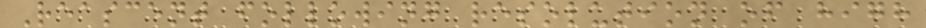Reascent following resolution of high
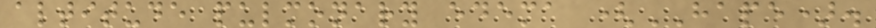altitude pulmonary edema (HAPE).
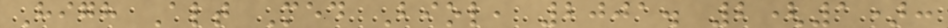High Alt Med Biol, 2001. 2(1):
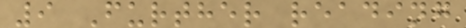9 Further reading
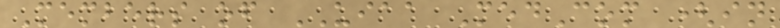Members of UIAA MedCom (in
